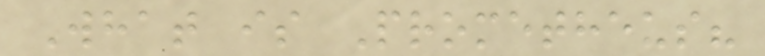What is Prometheus?
